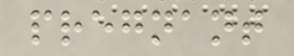pregnant
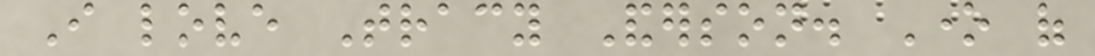I love Tracy Anderson. One of
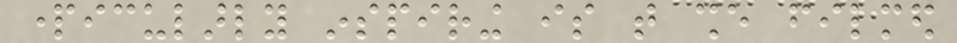particularly inspiring is that she filmed
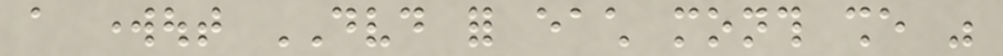a workout DVD for each month she was
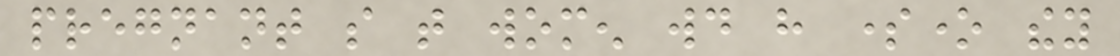pregnant so that women would have someone they
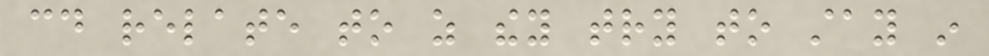could relate to as they try to stay in
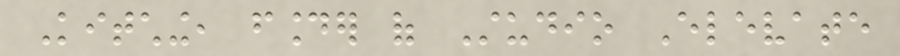Kitching, founder of Studio Elevate
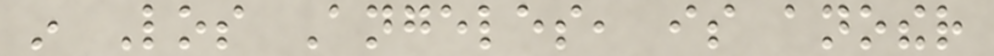in Los Angeles, is another
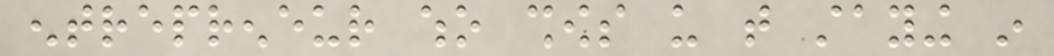entrepreneur who shows us that staying in
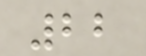22
